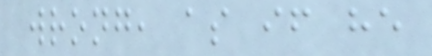wrong, as if he
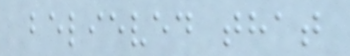believed that
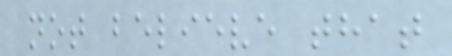not believe that
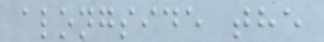alongside the
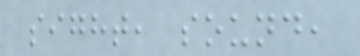sight, sound,
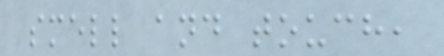smell and touch,
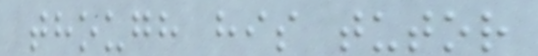though his tutor
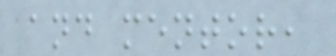and mentor,
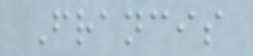Francis
